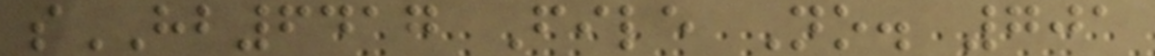sHB6417 File No. 701
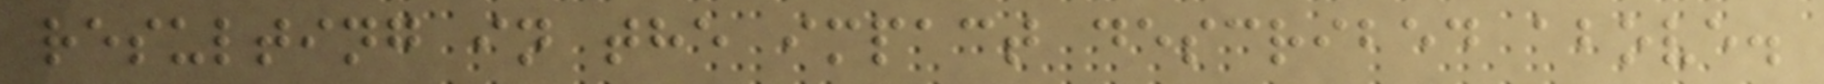resulting in the impact described above.
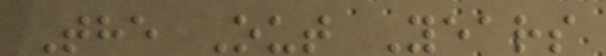The Out Years
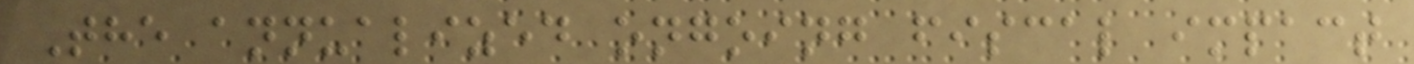The annualized ongoing fiscal impact
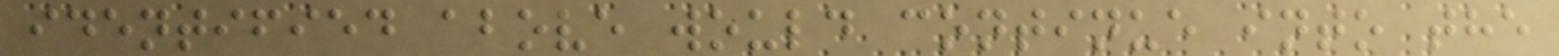identified above would continue into the
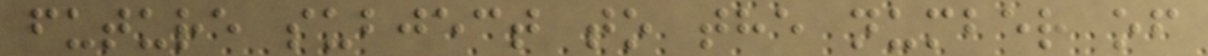future subject to the number of
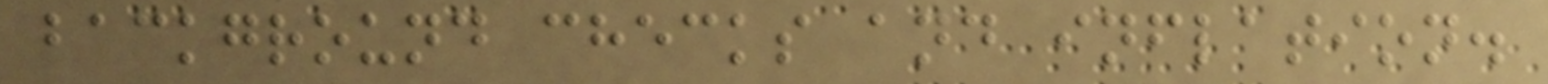background checks and inflation.
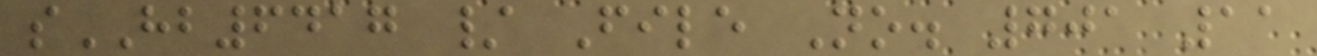sHB6417 / File No. 701 11
